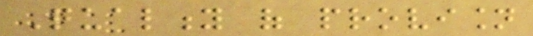Quality of provision
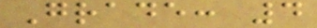Grade: 4
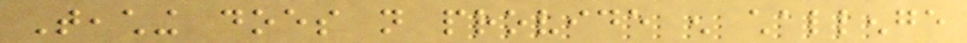Teaching does not provide enough challenge
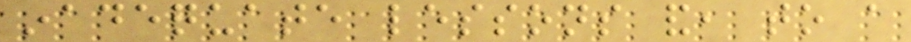inadequate lessons and, to a
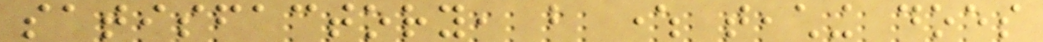satisfactory, but where teaching does
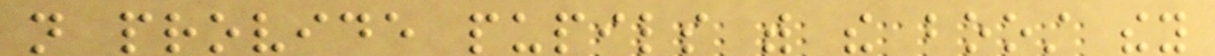not provide pupils with the boost they
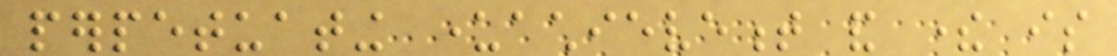perpetuating underachievement and there is
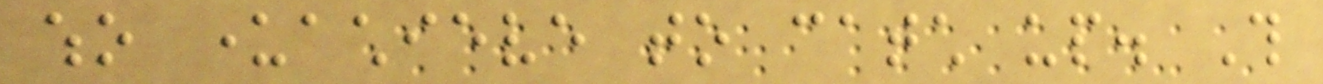who underachieve to catch up. This
